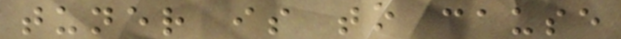tuner is to cause
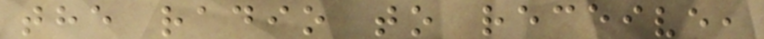the radio to receive,
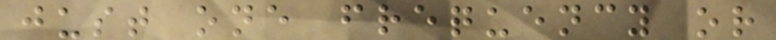just one frequency or
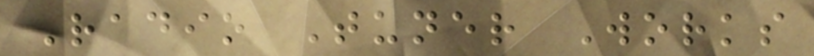Radio Tuner Works
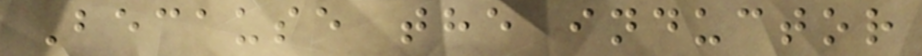Because the inductor
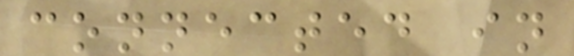connected in
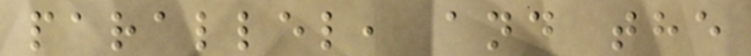parallel, and the
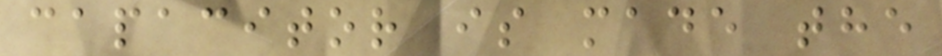capacitor is made the
